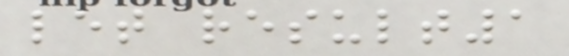let result1
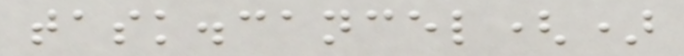task.cancel()
